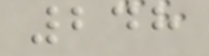248
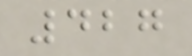427
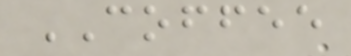COFFEE
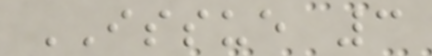ISSUE 3
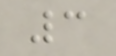3
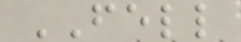FELL
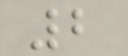2
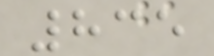835
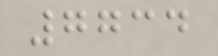7734
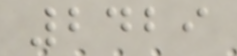2429
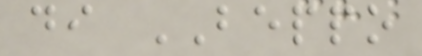di BEPPO
